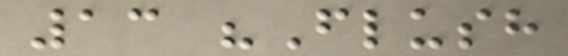13 "Flush
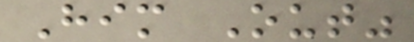Him Out"
